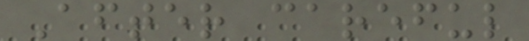After careful
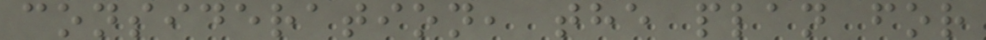consideration, the plan for
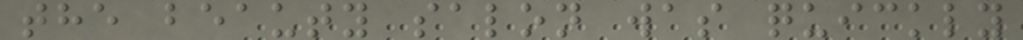the beauty salon was quickly
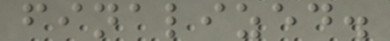finalized.
